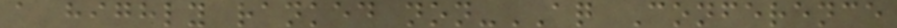a highly ranked non-AQ Conference
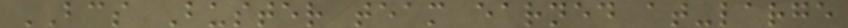BCS Buster team earned at-large
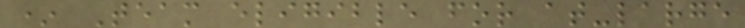* Team eligible for at-large
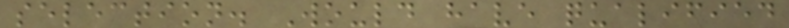selection. Would have qualified
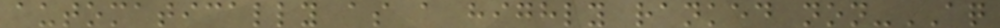automatically as a highly ranked non-AQ
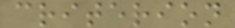criterion
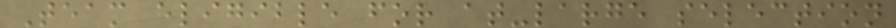Team eligible for at-large selection
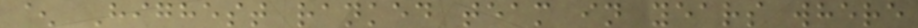^ Highest ranked team in years where
